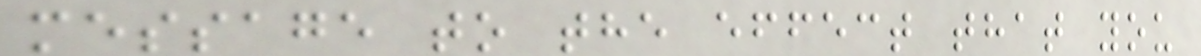message to the effect that you
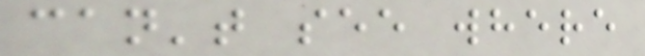can't see where
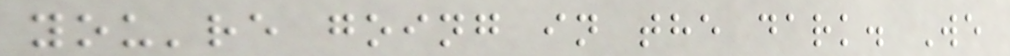you're going in the dark. We
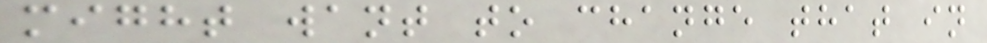might want to change that in
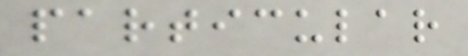particular
